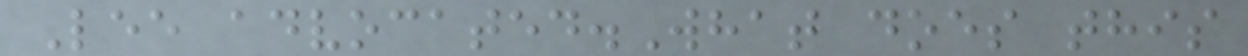Lee advocated.What does this
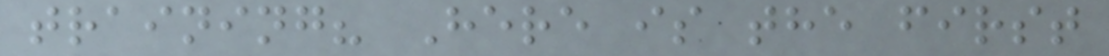training? Here is the first
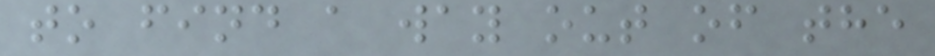to find a way out of the
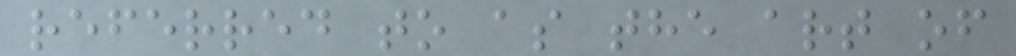referred to as the art of
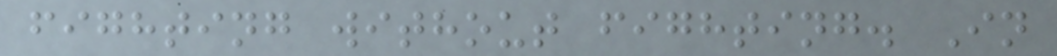fighting without fighting. In
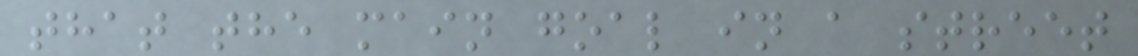that the main goal in a street
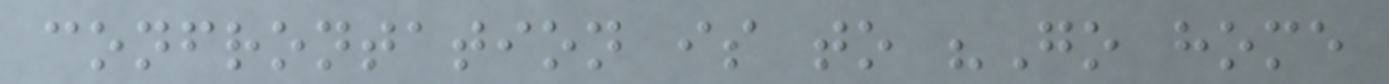confrontation is to "Go home
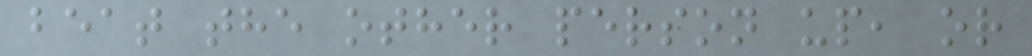beat the other person up, or
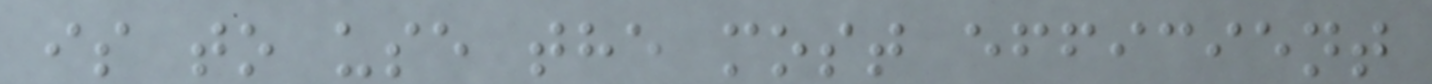is to use the most efficient
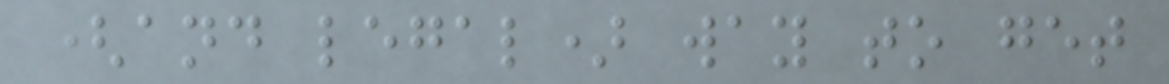(and legal) way to get
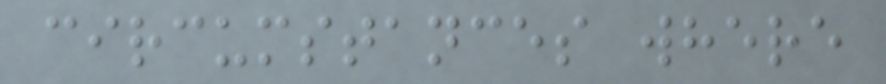circumstances where
